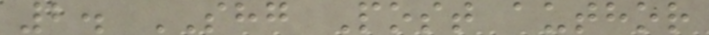2. SHG Post author
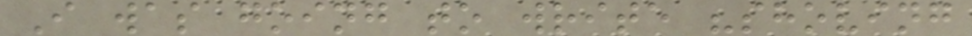I was going to write "shoving
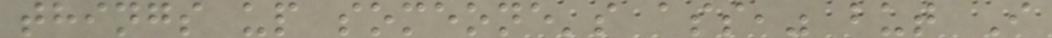things up someone's ass," but I
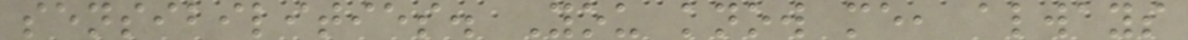sensibilities. You know me, always
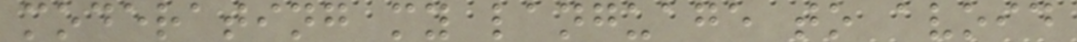moderating my language to avoid
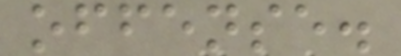offense.
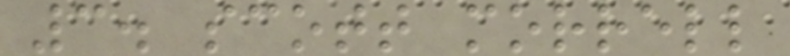3. scott morrell
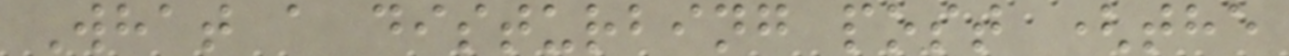What a disturbing post (the
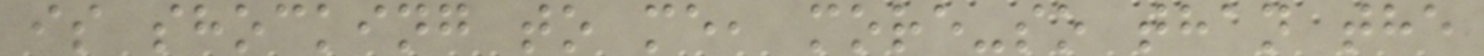is shocking to me, more-so than the
